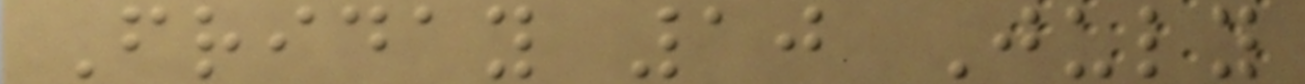Friday 10 July
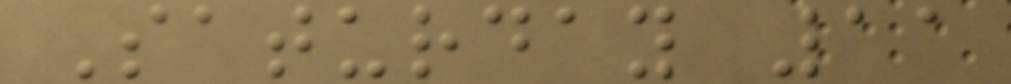Saturday 11
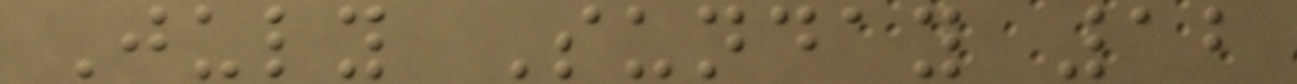July Sunday 12
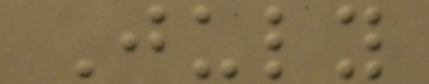July
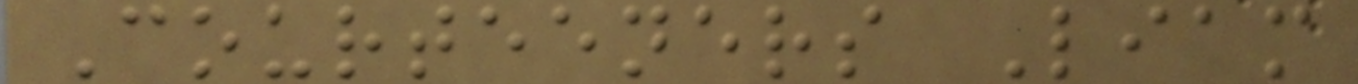Courteeners Liam
